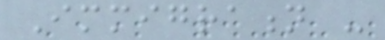Immigration -
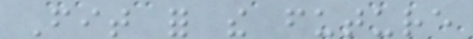Fit for the future
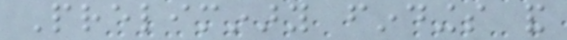Preliminary findings and
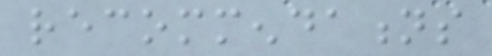recommendations
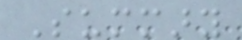Summary
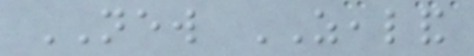NEW ZEALAND
